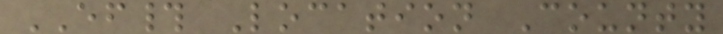EF# Location County
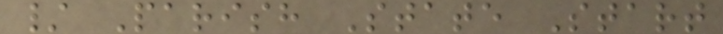/ Parish State Start
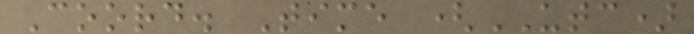Coord. Time (UTC)
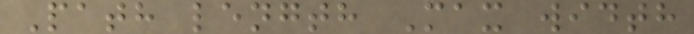Path length Max width
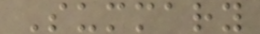Summary
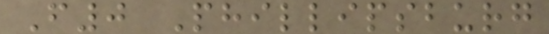F0 Phillipsburg
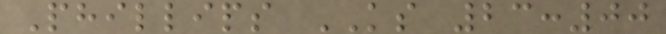Phillips KS 23:00
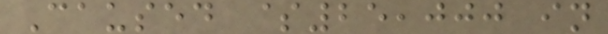Caused $25,000 in
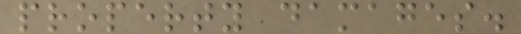property damages.
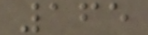165
